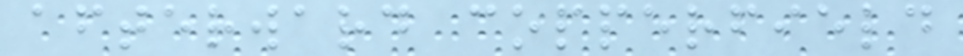afterward copperfield
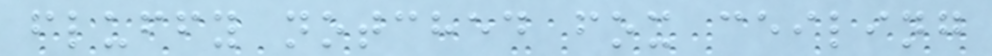fluffy notched fox ceiling
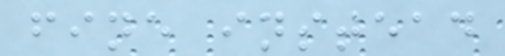fine instead
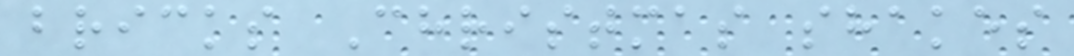bricks Christmas shakes
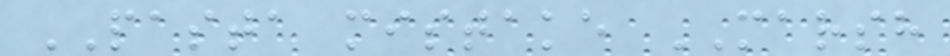PASTA mistake MARSH
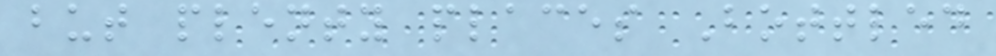but plenty places Bottled
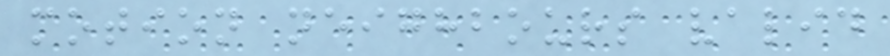motion neighbours valid
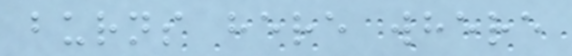burns here where
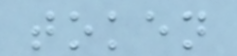token
